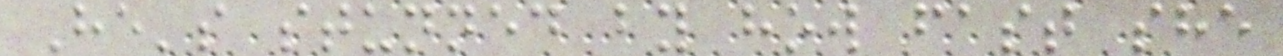He's stunned by how fast she
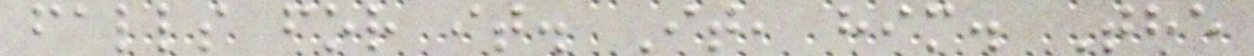falls for it. It, him. The
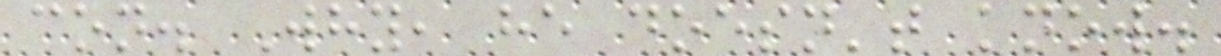con. Why, he doesn't know.
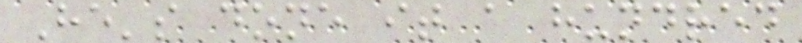He's done it a hundred
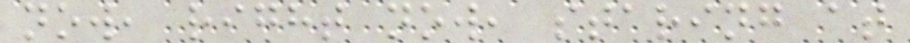now, right now, staring at
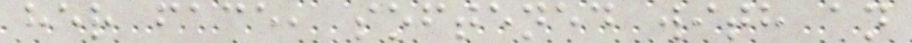her face, softened with an
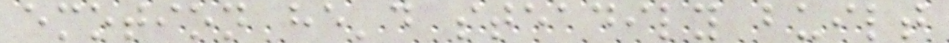emotion he'd steadily built
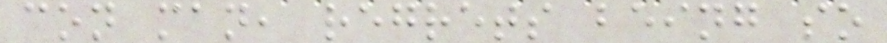con man, regrets being so
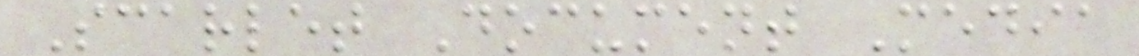Scarlet Document Media
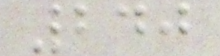240
